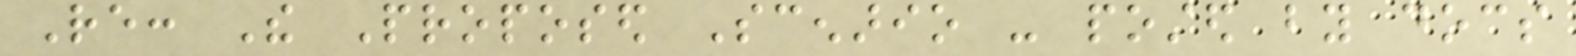Re: The Proposed Scenario - posted by docs
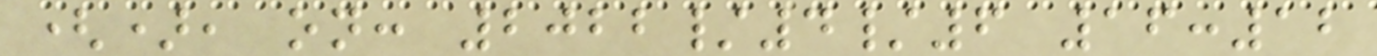(), on: 2022/4/6 16:12
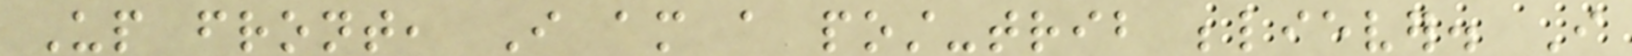Up front, I am a post-trib believer. I
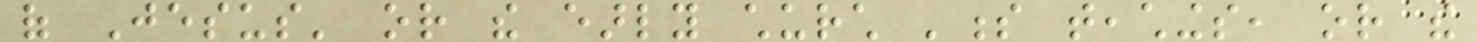of Jesus' or the early church 's teachings, or the
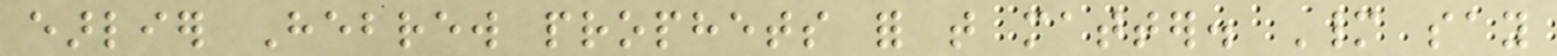earlier Hebrew prophets for that matter. Many say
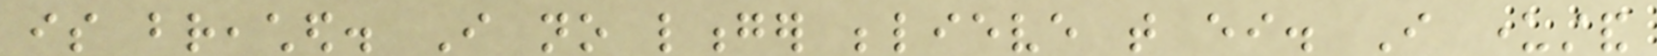is breached. I no longer believe that either. I understand
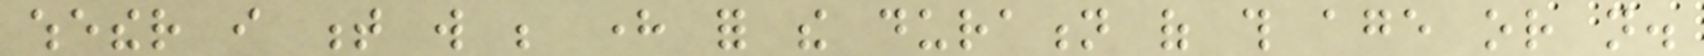whether i t will be here for the duration of this age or not.
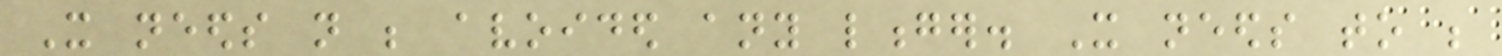It needs not be avoided any longer. It needs to be
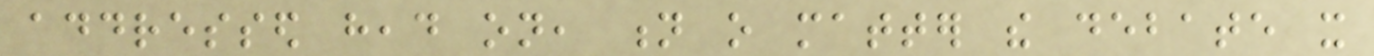addressed head on, n o matter the debate it
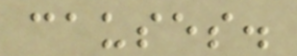causes.
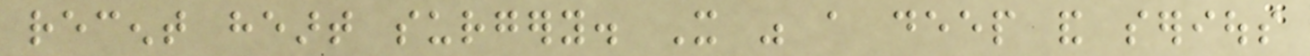recent heart surgery. It was a deep and serious
